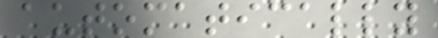automatically
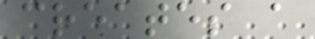creates a
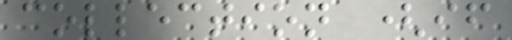collection (if
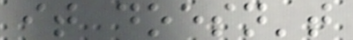it doesn't
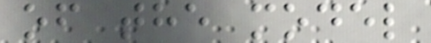of the model
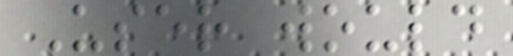User would
